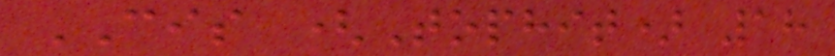CIS (Tophit) 18
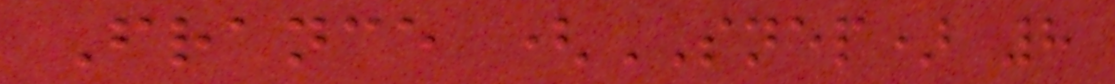France (SNEP) 8
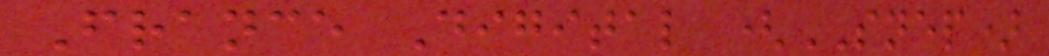France Digital (SNEP)
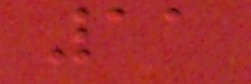11
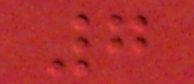7
